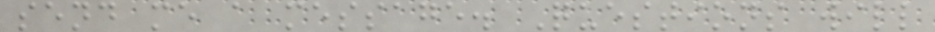send me a message. Questions will
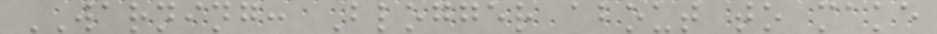WARNING: Blogger about to make
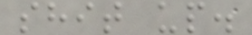shit up.
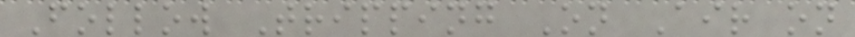Follow Tripping On Air on
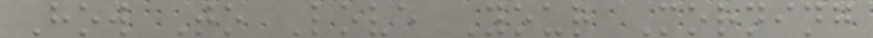How To Love Your Morning
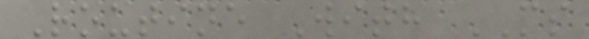Routine With MS
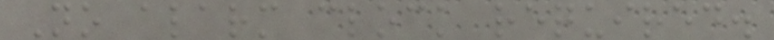No alarm clock required.
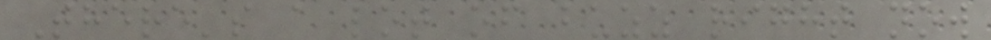There's a lot of buzz right now
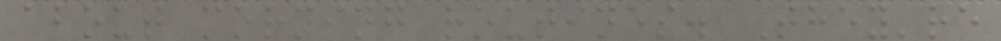about morning routines. They're
